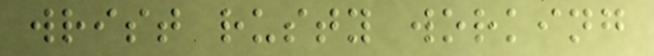wrist rusty working
